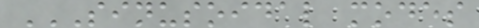SINUSOIDAL MODES
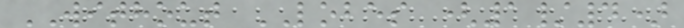WITHOUT LOBES (1/4)
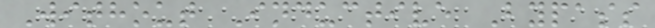Without Inductive Bypass
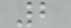2
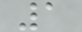1
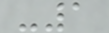-1
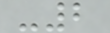-2
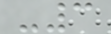-3
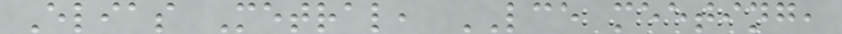Elias Metral, LCE meeting,
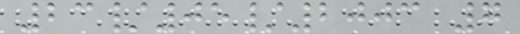23/05/2003 7
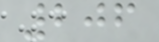206
